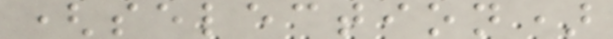(selection)
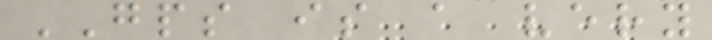GPS is a very
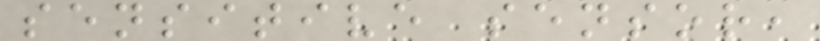sensitive sensor,
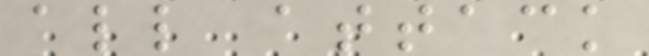all attack
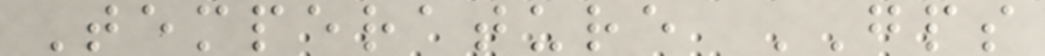Temperature GPS
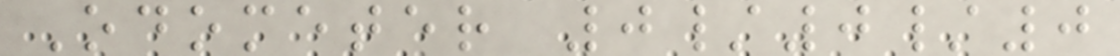Odometer 0/0/0
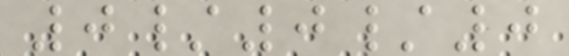0/0/0
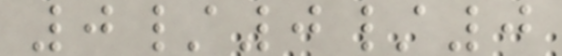0/0/0
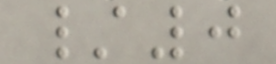/0
